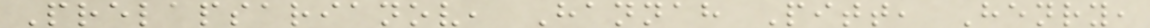Prelapsarianov, Hannah Pitt, Henry,
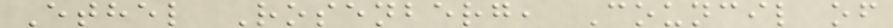Ethel Rosenberg, Council of
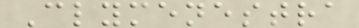Clymenestra
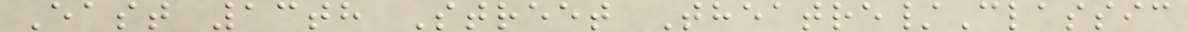East 13th Street Theatre/Classic
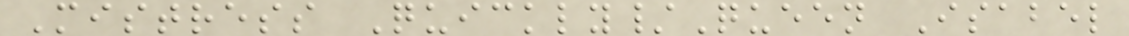Mistress Quickly/Queen Isabel
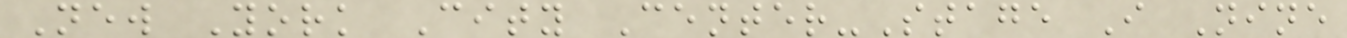New York City Center-Stage I Nine
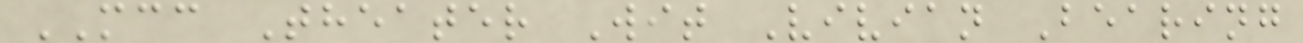MCC Theater Wit Vivian Bearing
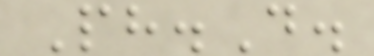Ph.D.
